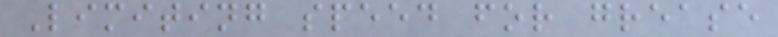Limiting speed for grease
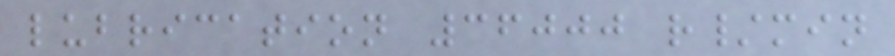lubrication 36000 r/min
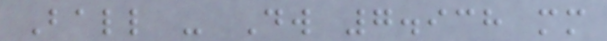Ball - Dw 7.938 mm
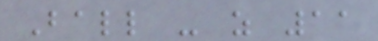Ball - z 11
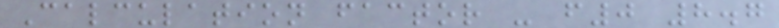Calculation factor - f0 8.7
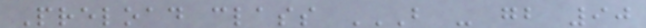Preload class B - GB 90
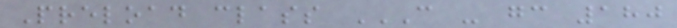Preload class C - GC 180
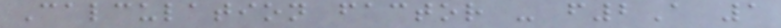Calculation factor - f2A 1
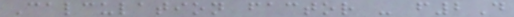Calculation factor - f2D
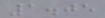1.05
